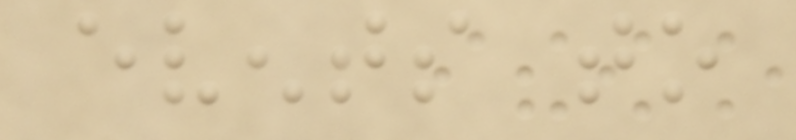events to
